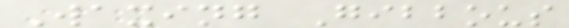Waxing Gibbous
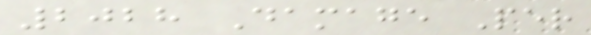2028 Damage Per
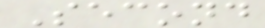Second
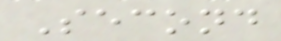Second
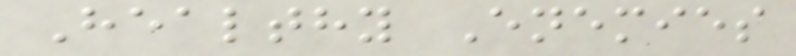Healthy Enemies
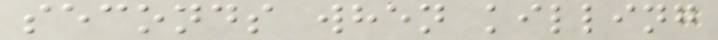seconds when killing
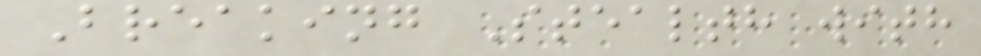Breaking Stealth with
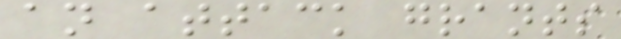an attack grants
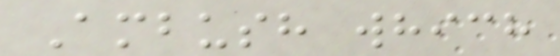Ambush which
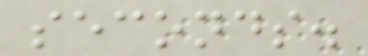seconds.
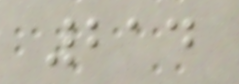214
